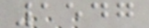1547
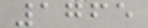1765
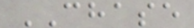CHASE
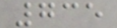735
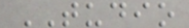TUDIO
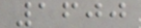1600
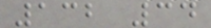132 34
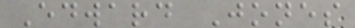Edward Jones
